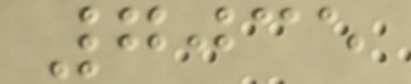7035
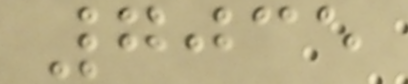7035
